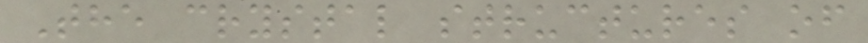The crystal structures of
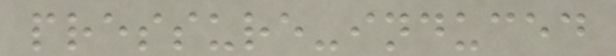pressure-induced
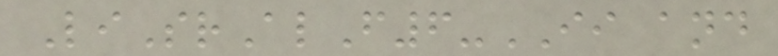LiSrAlF6-II and
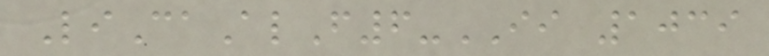LiCaAlF6-II 1039
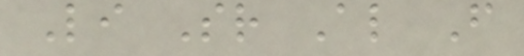Li Sr Al F
